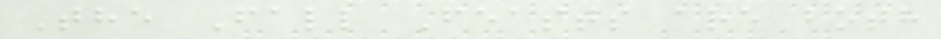The Fall Feasts are both
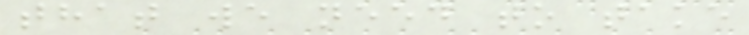that we need to take
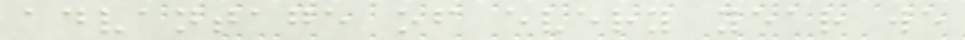advantage of every year we
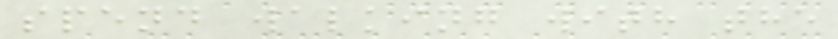spend walking with the
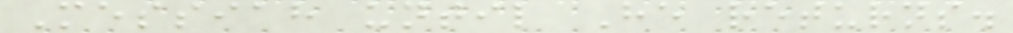Messiah until He returns.
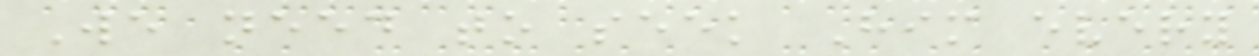We need to seek Him every
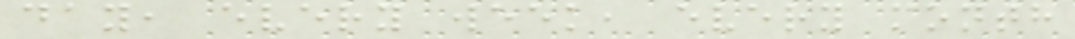day, every week, every month
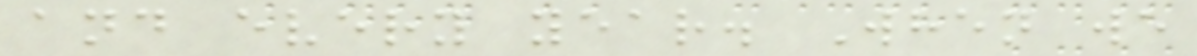and every year. When we
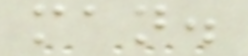man.
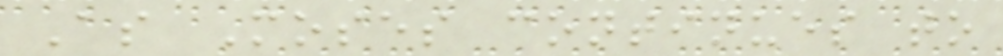As Moses continues to
